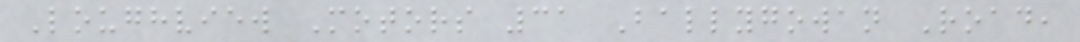Loughview Motors 31 Ballygowan Road,
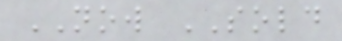NOW SOLD
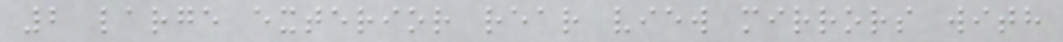2 large exterior rear view mirrors with
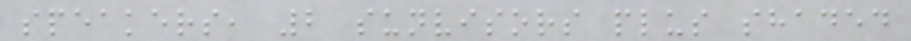speakers, 2 sunvisors plus shaded
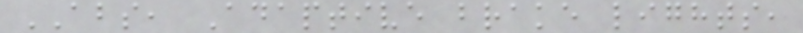ABS, Adaptive brake lights,
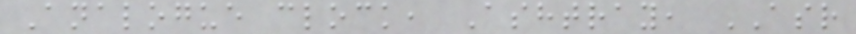Analogue clock, Ashtray, ASR
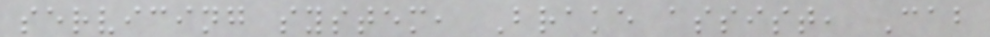servicing system, Brake assist, Cab
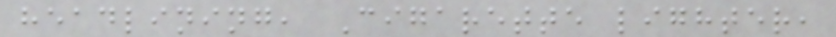headlining, Cigarette lighter,
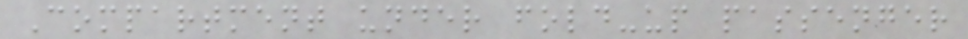Compartment under fold-up passenger
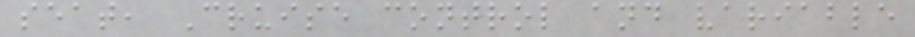seat, Cruise control and variable
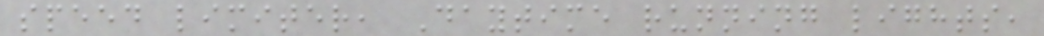speed limiter, Daytime running lights,
